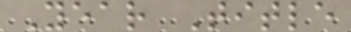Year Title
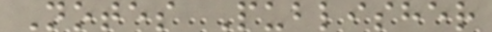Notes Publisher
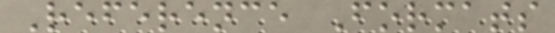Reference Formats
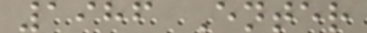1986 Enter
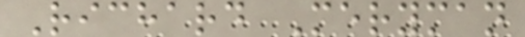Richard Meryman
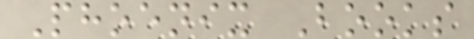Phoenix Books
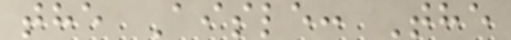the Aisle: The
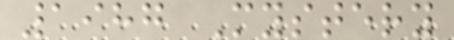1987 Mystery
